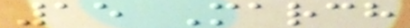15 March
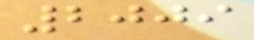2009
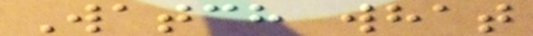Watch what
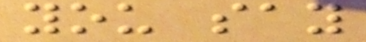you say
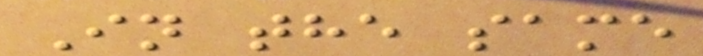In the same
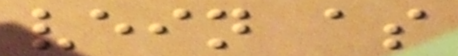vein as
